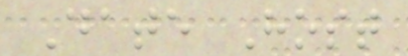Date Host
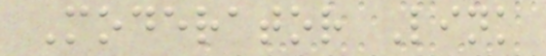Moderator Link
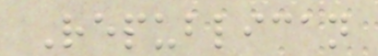Republican
